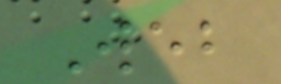Web
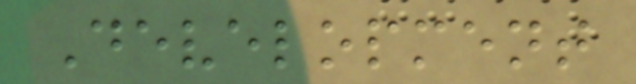Development
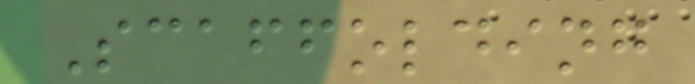Scaffolding
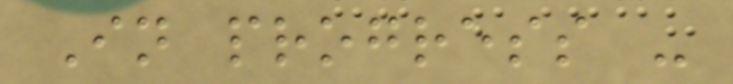In progress -
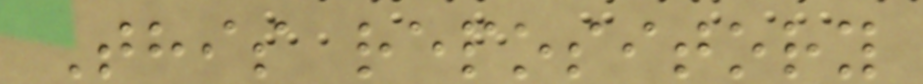This repository
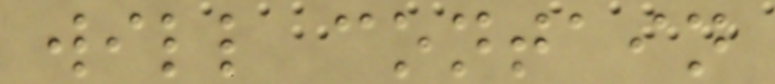will contain
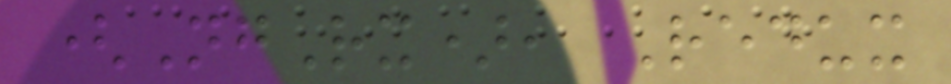(NgRx), Redux
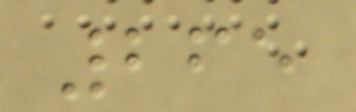265
